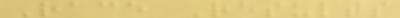Race Results
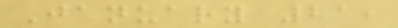January 21,
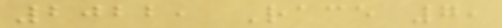2022, Race 7,
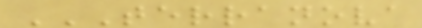TERRANOVA
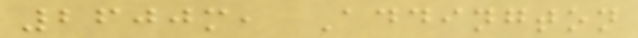2600m, Addington
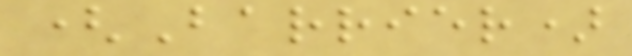(Barrier)
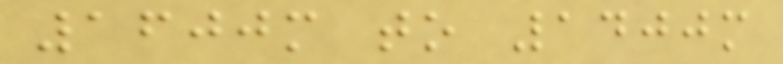1600m to 1400m
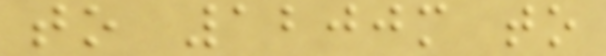to 1200m to
